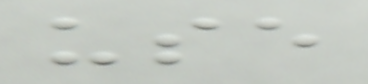use
